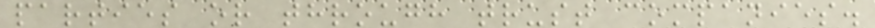parties or through trust companies.
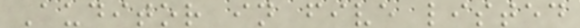Auditor in five listed
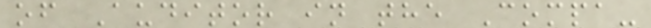of Auditor in the Compa-
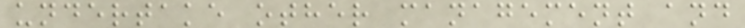undertake other management and
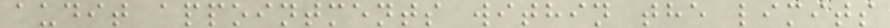audit appointments within the limits
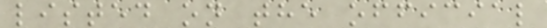listed on the official
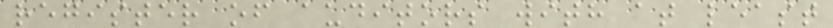register of auditors with at least
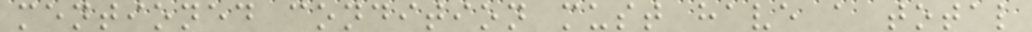mentioned condition must have a total
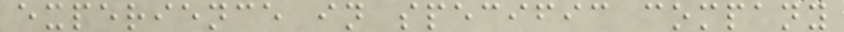experience in specific company
